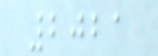2021
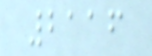2116
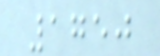1750
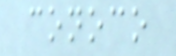conoco
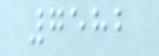7582
